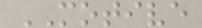MOTIVE
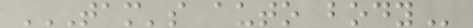TAM'S AUTO BODY
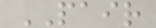PAIR
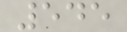545
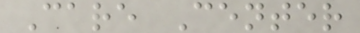Care Center
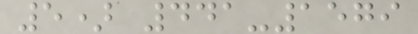5) 441-1579
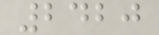2420
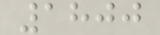1800
